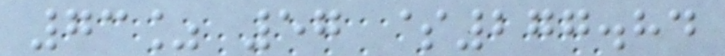73% 57 $277.84
